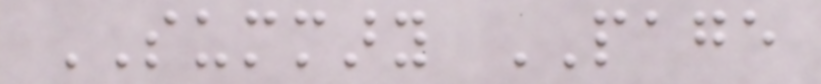SUMMARY PAGE
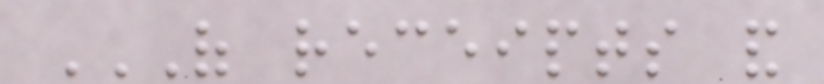OF RECEIPTS AND
